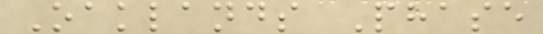Oaklands Phase
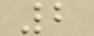2
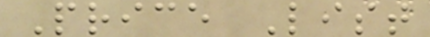Price List
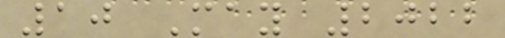10 May 2022
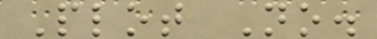Plot No.
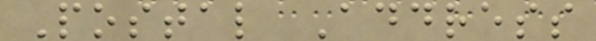Postal Address
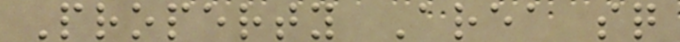Property Area sq
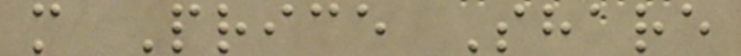m Price Share
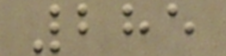285
